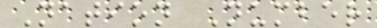Nation Number
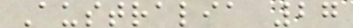Australia 27
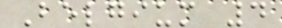Belgium 4
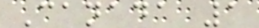Canada 1
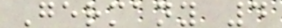Germany 4
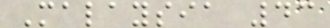Malaysia 43
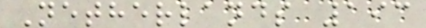Netherlands 193
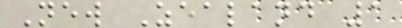New Zealand 1
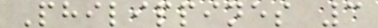Philippines 3
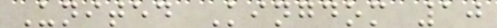United Kingdom 10
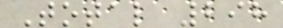Total 298
